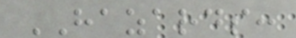HAZARDS:
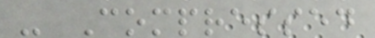- Compressed
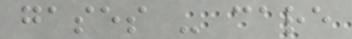gases - care
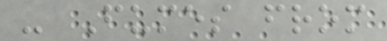- Fumes from
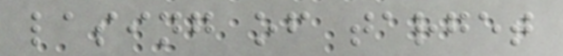lasing of target
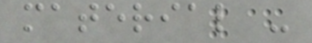material -
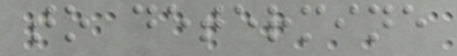to determine
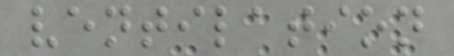ventilation
